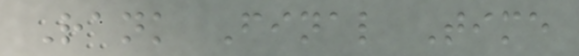Rank Final Time
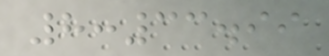8:33.99
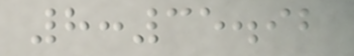8:35.92
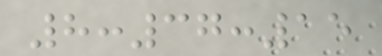8:37:15
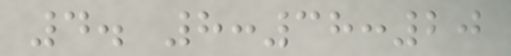4. 8:38:20
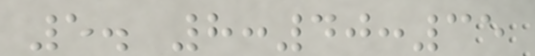5. 8:40:35
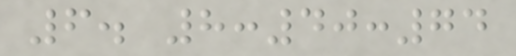6. 8:40:74
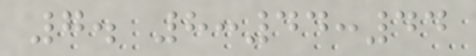7. 8:44:44
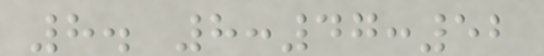8. 8:47:52
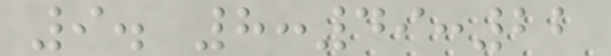9. 8:49:22
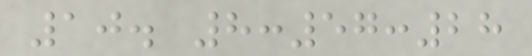10. 8:57:28
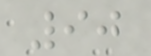90
